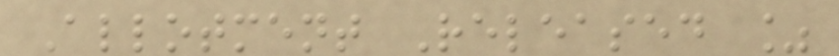Allotment Released %
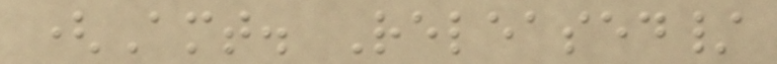(Amt. Released/
